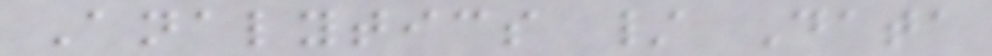Analytics / Data
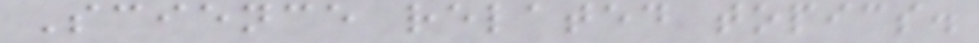Science related topics.
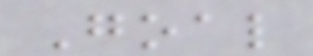Goal
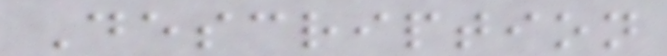Description
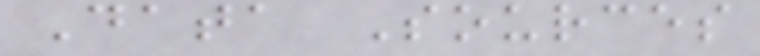Data Sources
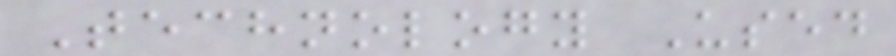Technology Used
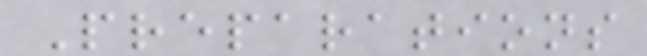Preparations
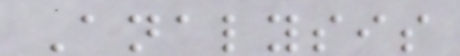Analysis
